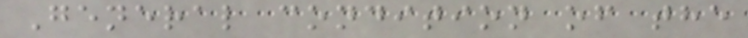General condition of the
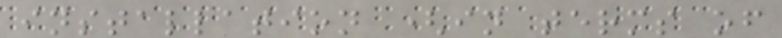installation (in terms of
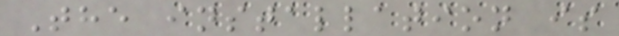The installation is
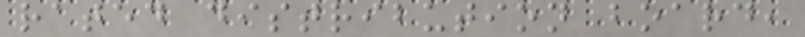rated distribution board,
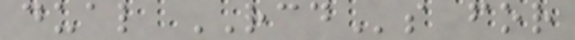dual RCDs for
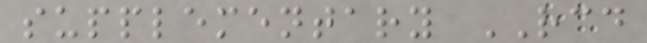supplementary RCD
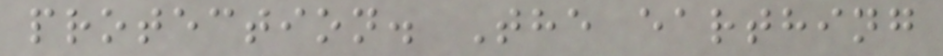protection. The earthing
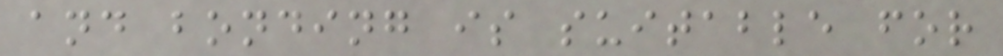and bonding is suitable for
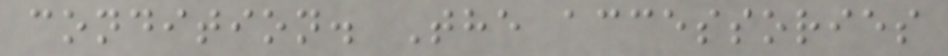condition. The accessories
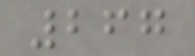267
